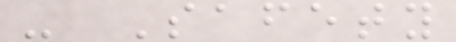- Safety
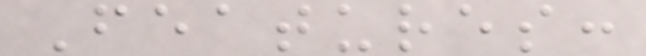Features:
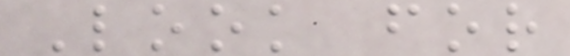Look for
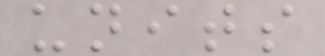units
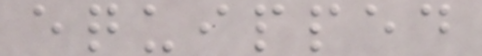equipped
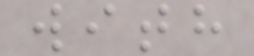with
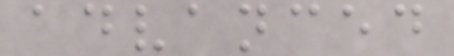advanced
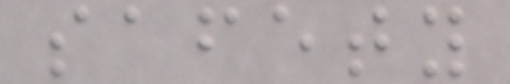safety
